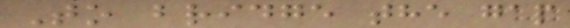To bridge the gap
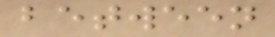between
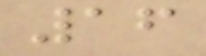16
